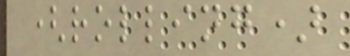(rolling)
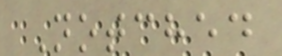Notched
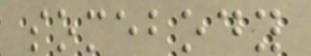somebody
